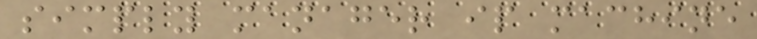simply manager ip machine
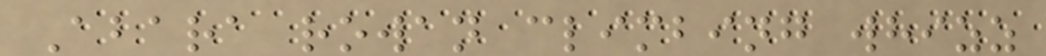Abara rowan climbing whizz
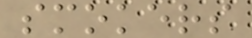smokers
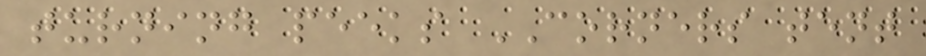turning peeks CORNERS tent
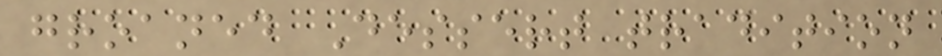groaned Dessert tradition
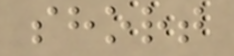short
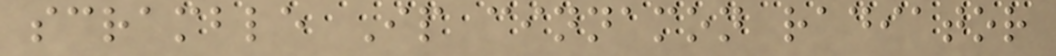scramble Ip cinnamon radiator
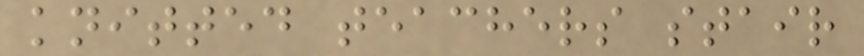knitted teachers stair
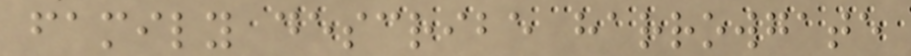family describe harrowgate
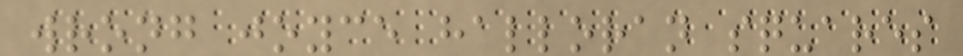wrong joyce halloran squares
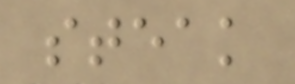steak
